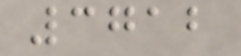3712
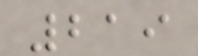219
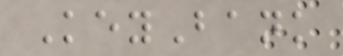KeyBank
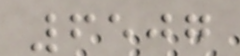6507
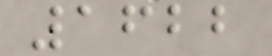1622
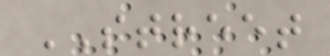STREET
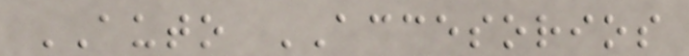AUTO ACCESORIOS
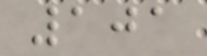101
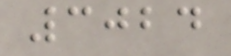3024
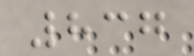837
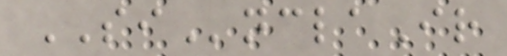SInclaIr
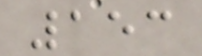153
